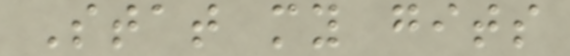Stat my gits
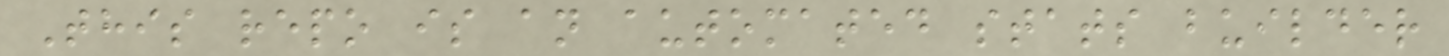This repo is an automated stats builder
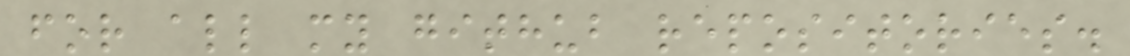for all my github repositories.
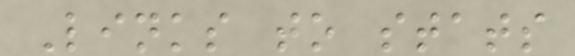Links to stats
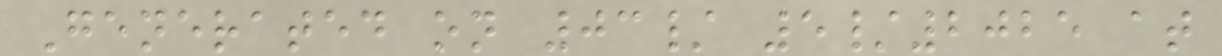Generated on 03/ 5/2025 at
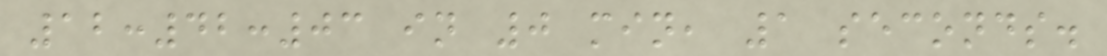12:42:03 in 0 min, 1 seconds.
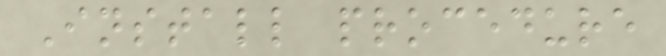Install procedure
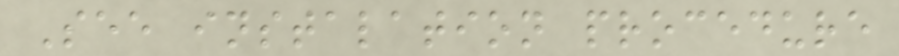See instalation procedure
